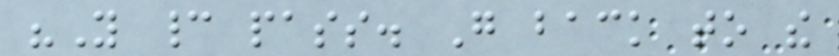"You cannot pass. Go back to the
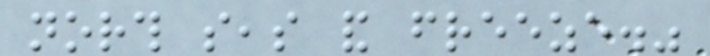north seas and freeze."
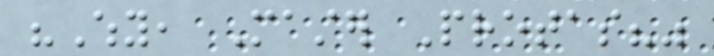"Why, Master Protas?"
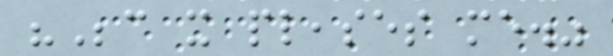"Because it pleases me."
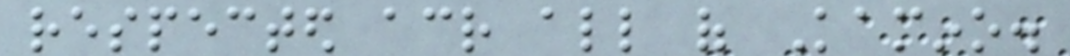respected across all of Kamino.
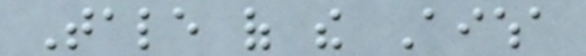Tale of the Aiwha
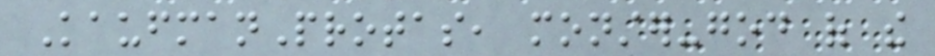KaufmanProtas, monster-god of the
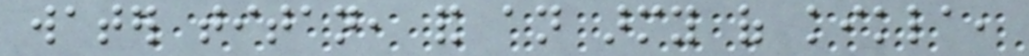water titan, and an army of kikla,
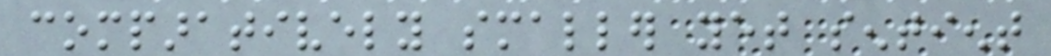comparatively smaller yet sentient
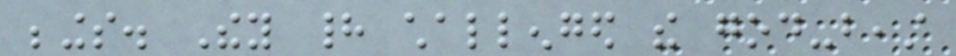beings. They had challenged the god-beast
